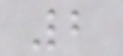2
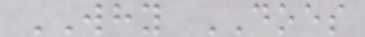WHY DOES
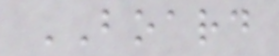BOARD
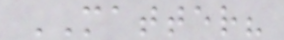MATTER?
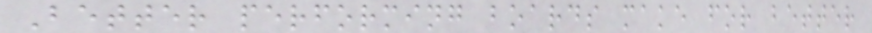Better performing boards make for better
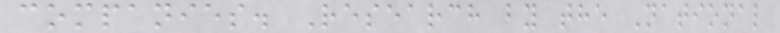companies. Research by the National
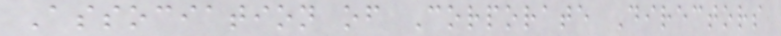Association of Corporate Directors
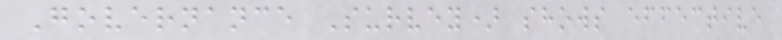Governance Survey) shows effective
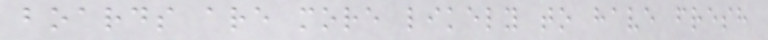boards are more likely to have fresh
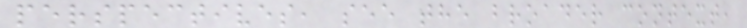perspectives, see the broader context,
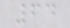64
